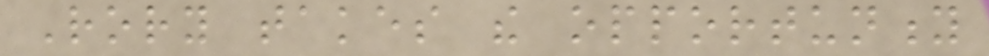Rory takes the opportunity
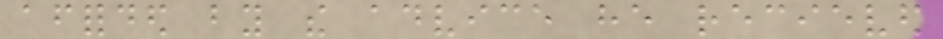afforded by the advice he recieved
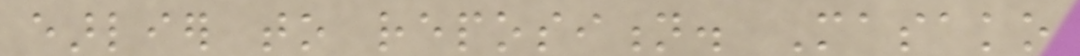earlier to reposition. Masako
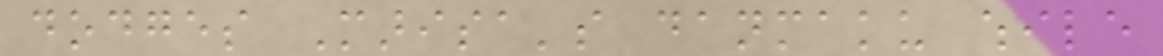dodges Marisa's danmaku while
